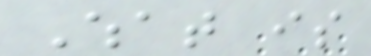What is
